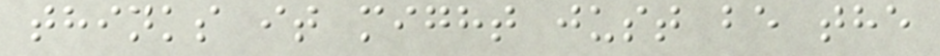thinks it might just be the
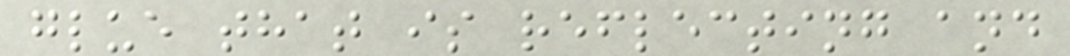glue that is reflecting and
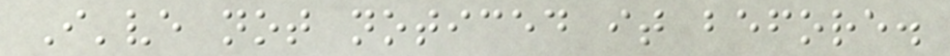I've not noticed it before.
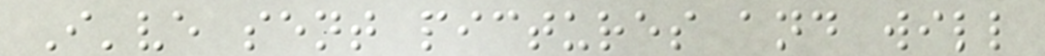I've sent pictures and will
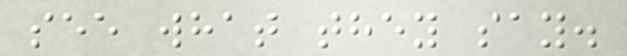see what they say.
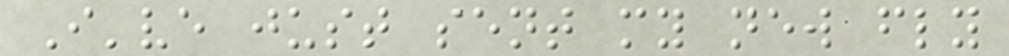I've just sent my new fly
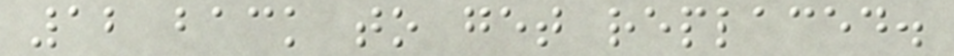12 back to get replaced.
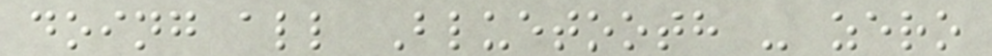doing all Bluetooth - zero
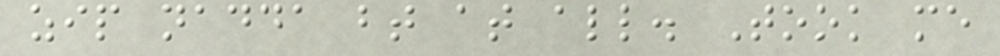zip nadda bt at all. Took me
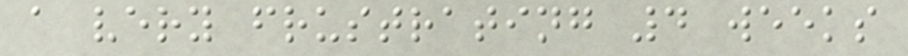a very frustrating 4 weeks
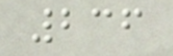236
